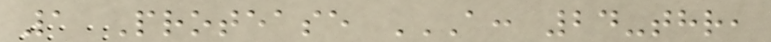1 Protease A: 24-THR,
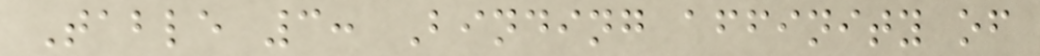Table 3: Binding affinity of
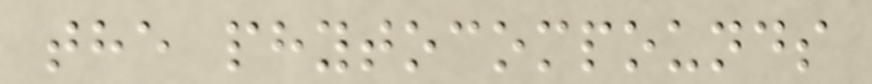the phytocompounds
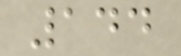144
